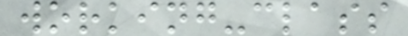working-class
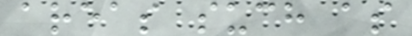areas such as
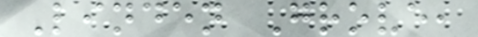Linden Grove,
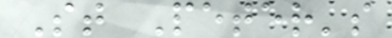St Peter's
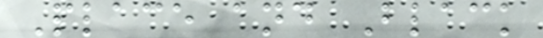Place and Black
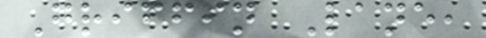Griffin Lane,
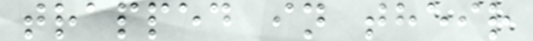trapped in their
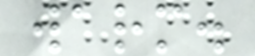warm.
